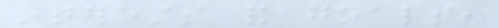interests and goals,
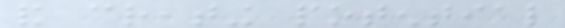and creating potential
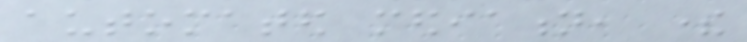automated mediation, there
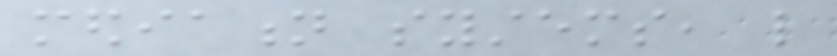mediation systems, like
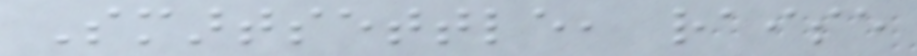Smartsettle, raise
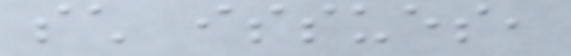such issues,
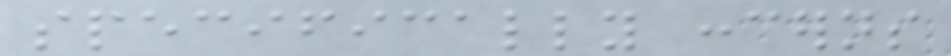specifically concerns
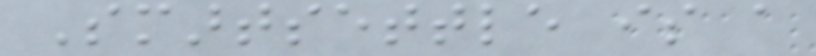Smartsettle is a
